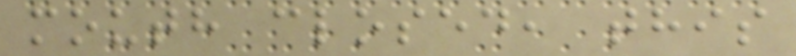mouth closed, this
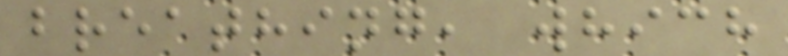breathing, which
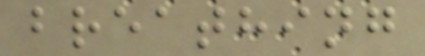breathing
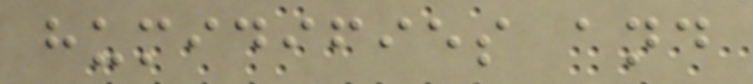humidifies and
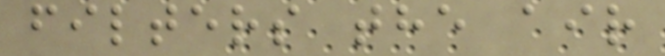filters the air
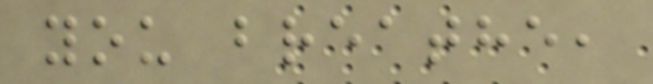you breathe,
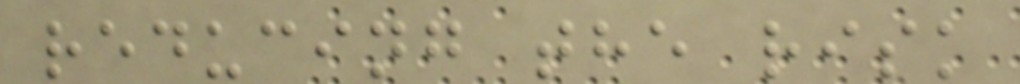reducing the risk
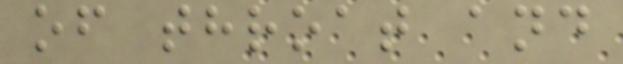of throat and
